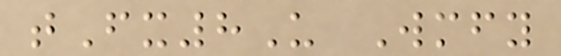tFx8U Wmfy
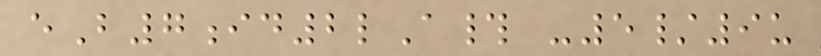eB7id2lA# -5/9u
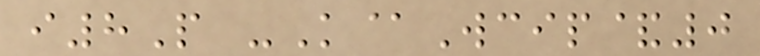i8P -K@Wcip&0
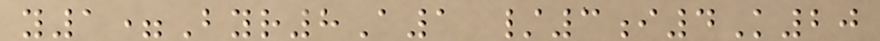y1=Byr8A1 /3i4K20
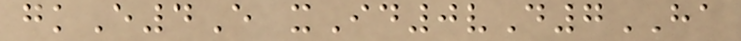gkE4E xId0vD7HA
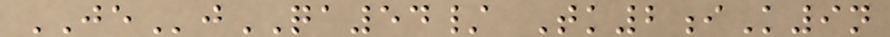JEjQA54/ Tk2iK9n
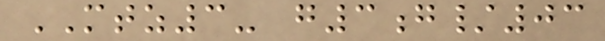MTZ3- g3g/03
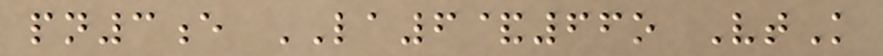pn3e LA6&66o VtK
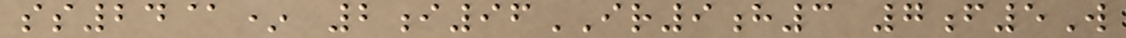ss24@* 2i96IR9h3 7f5W
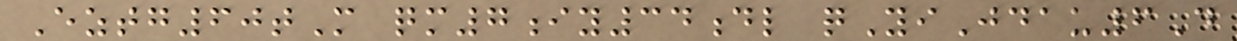Eztg60tM qm7iy34dl qYiJdau6D
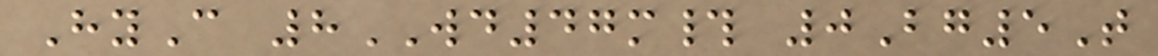HyC 8WD47m# 0Bg5T
